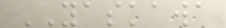YASKAWA
